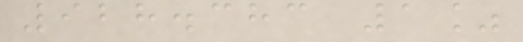928.383 1%
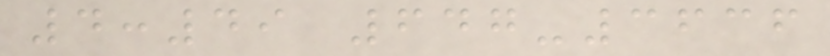4:49 647-3636
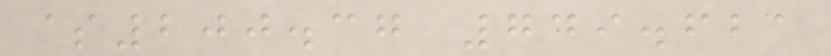$200.37 749.621
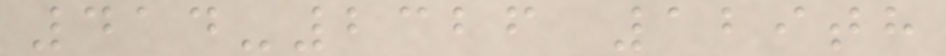414-2326 129th
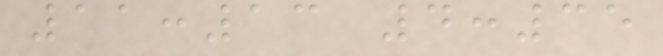11:13 4:35
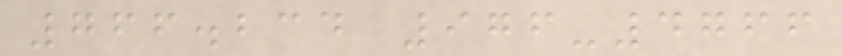766.234 976-4766
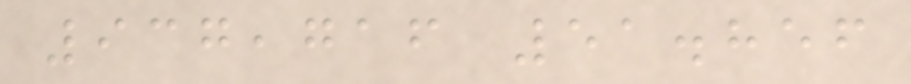937,716 51.856
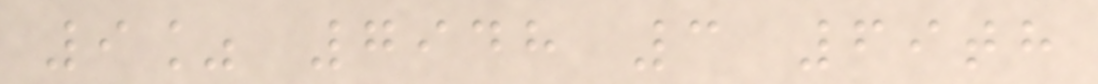9% 7948 3 69th
